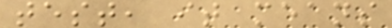test, it means
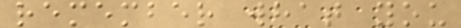remember what you
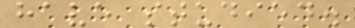have studied.
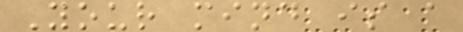Your mind is a
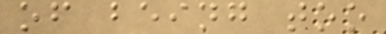of being too
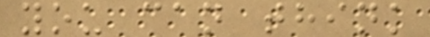you can think
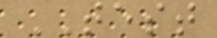TEST
